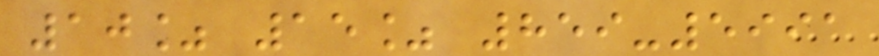10% 15% 859-5991
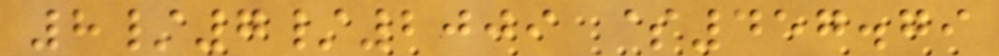8/7/2009 $457.79
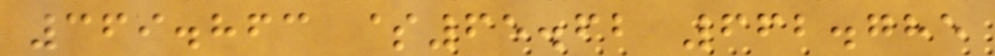369.863 $65.62 662.785
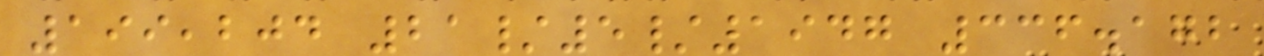199,204 21/5/1947 336.172
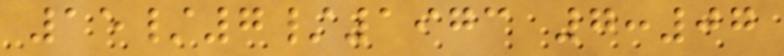15/7/1973 7:07
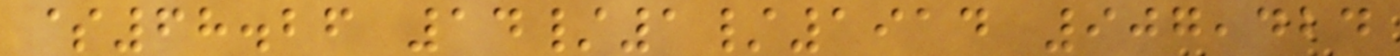$68.26 14/1/1914 907,424
